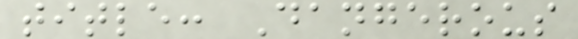title: Dangerous
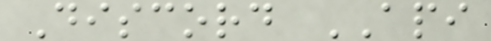Discord API
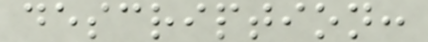description:
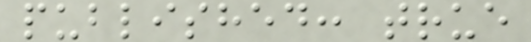published: true
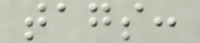tags:
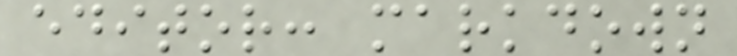editor: markdown
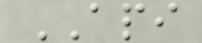API
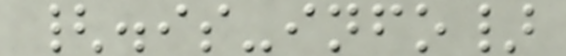{.is-info}
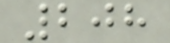208
